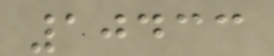10433
